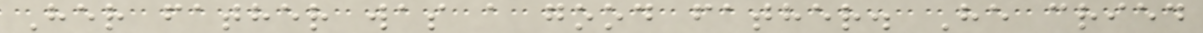Her father was a good father. He cried
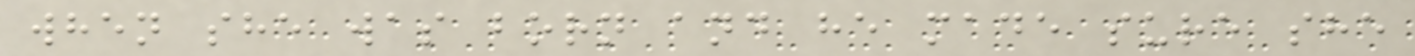when she was born and he made sure she
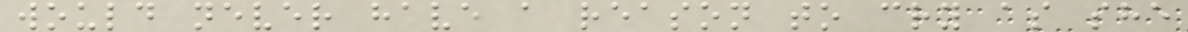would never have a reason to cry as she
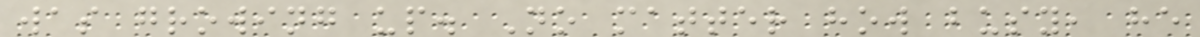was growing up. No matter how busy, he
